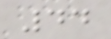44
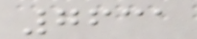7631
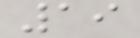19
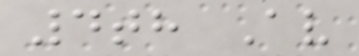4th Av
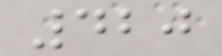420
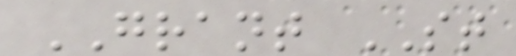GRANT ST
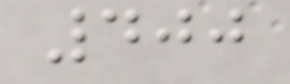400
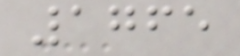1765
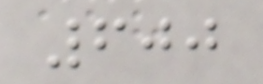600
